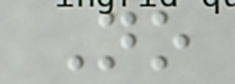No
